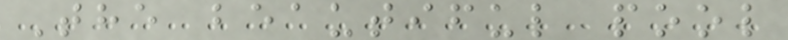The beautiful pool
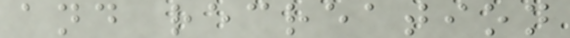and recreation
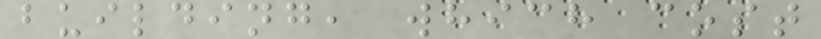building, which cost
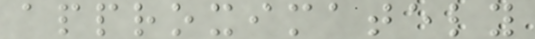approximately
